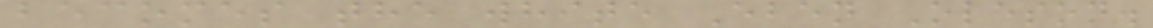becomes the white Eben Oleson.
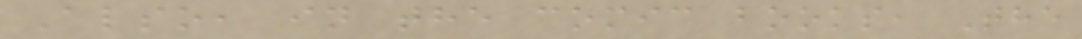Also, in the comic books, The
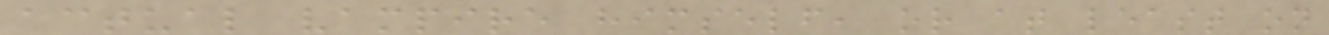actual vampire himself, or at least on
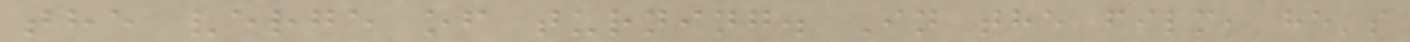the verge of turning. In the film, he's
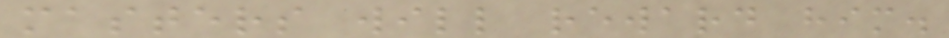masters will reward him.
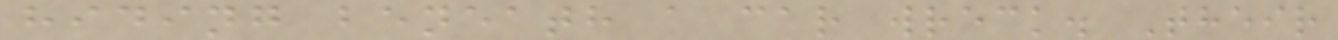hiding beneath a car wreck. Their
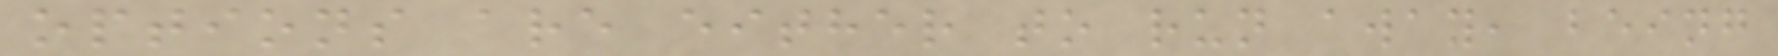options are either to run away, being
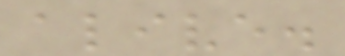alive.
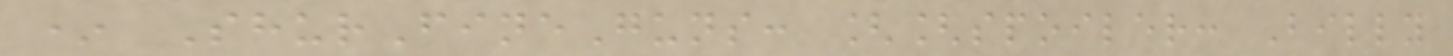* ShurFineGuns: [[spoiler: Billy
